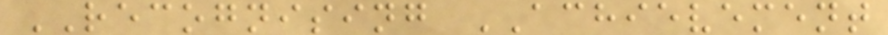RECOGNISING ACHIEVEMENT
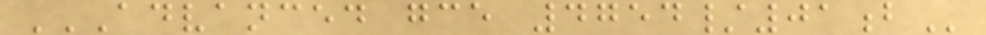ADVANCED GCE 4754/01B
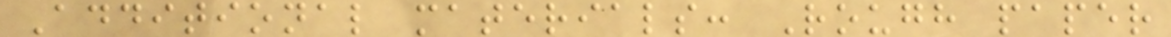Additional materials: Rough paper
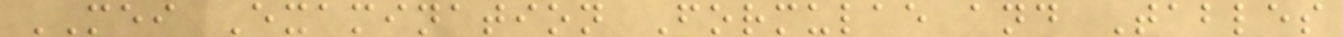MEI Examination Formulae and Tables
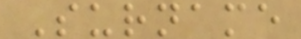Surname
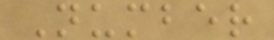Number
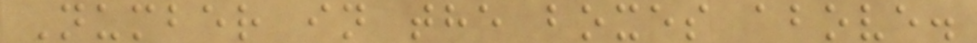Number in the boxes above.
